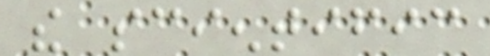the scientific
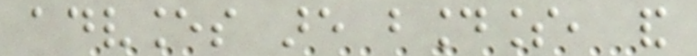advances are boundless, and
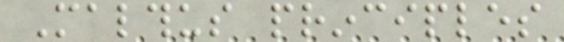Malthus principles
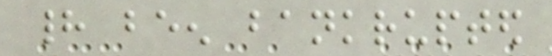had been bankrupted
